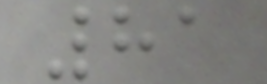81
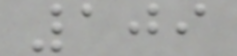109
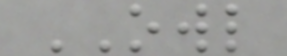OWL
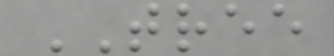TREE
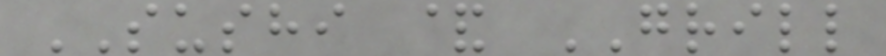SUSHI & GRILL
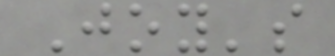Joy's
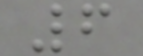6
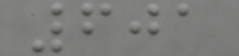601
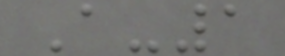A-1
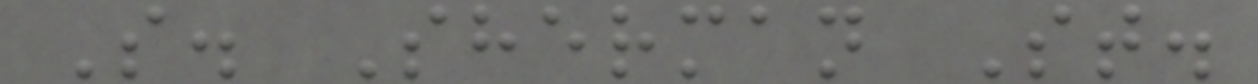S. Sherman St.
